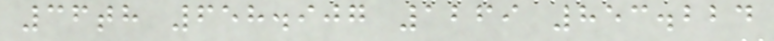36th 658.907 1269 853.224
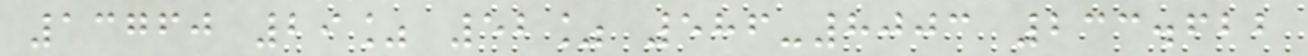13760 29% 52% 586-8003 233.622
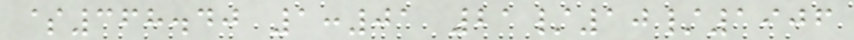$368.40 1:01 21/10/1906
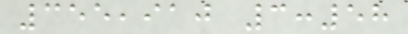355,910 3:58
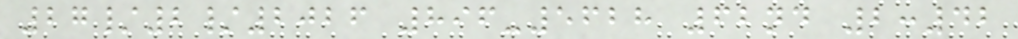27/2/2026 896-5628 62nd 2:42
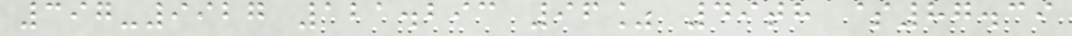397-9927 121.293 96% 49th $87.39
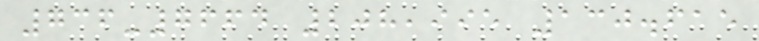736-7664 208,995 130.615
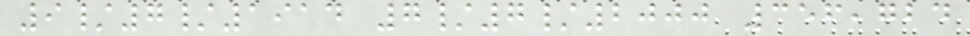9/7/1914 7/7/2000 356,724
